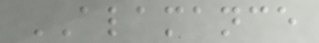ALAMANCE
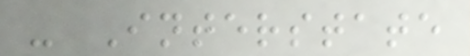- Interstate
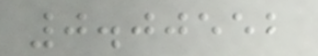0.00552
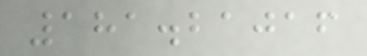181.21016
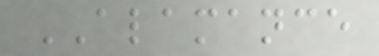ALAMANCE
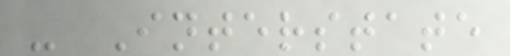- Interstate
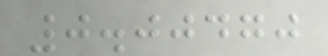0.00470
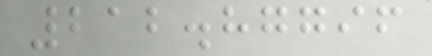212.87796
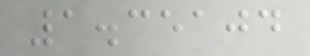1.35104
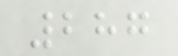287
